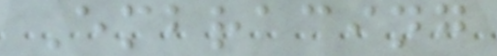Embracing
